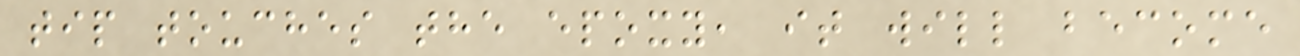tip touches the epoxy, it will become
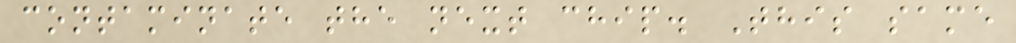contaminate the next chip. This same
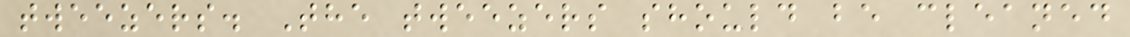tweezers. The tweezers should be cleaned
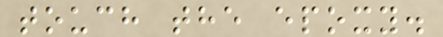touch the epoxy.
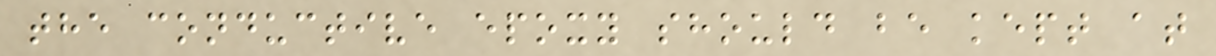the conductive epoxy should be kept at
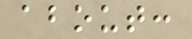about:
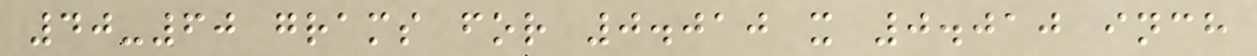40-60 grams for 0.010 x 0.010 inch
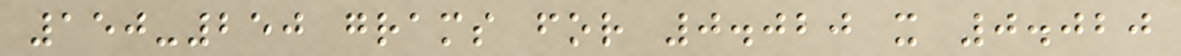150-250 grams for 0.020 x 0.020
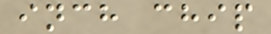inch chip
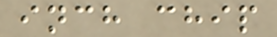inch chip
